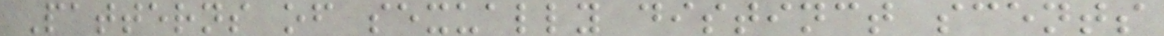Patterns of sexually distinct scents
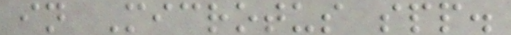in Microtus spp.
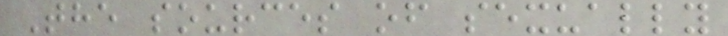The sources of sexually
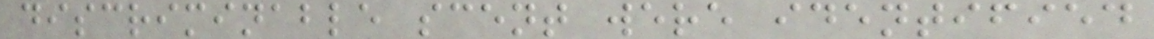discriminable scent were identified
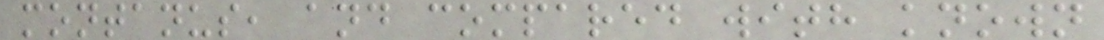montanus, and compared with known
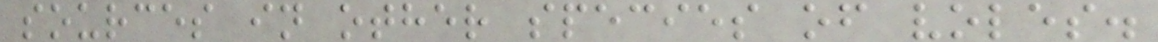sources in other species of voles.
